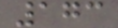173
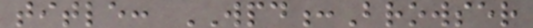title: WPD:Browser
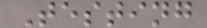Testing
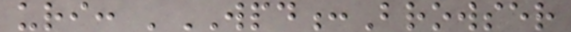uri: 'WPD:Browser
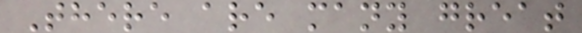There are many great
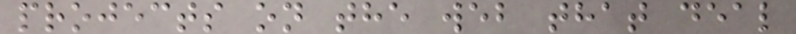projects on the web that deal
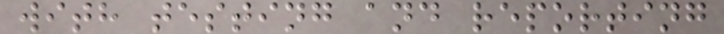with testing and reporting
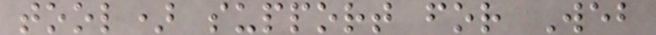tool) support for Web
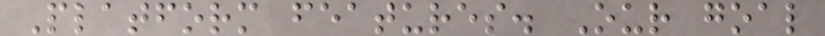Platform features. Our goal
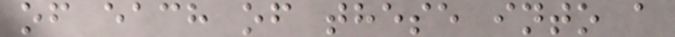of each of these into a
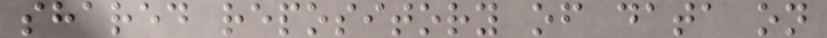shared repository of data on
